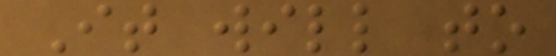It will to
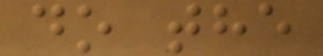do the
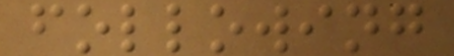following
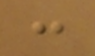:
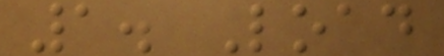1. Load
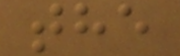the
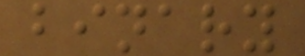binary
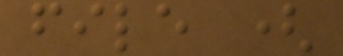file (
